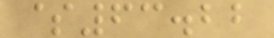$63.22
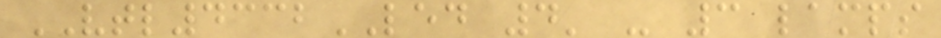VTL4332LED 4' - 3 lamps
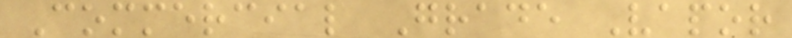Commercial Grade Vapor
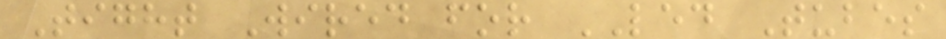Tight Wired for LED Tubes
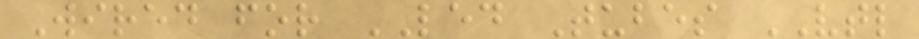Wired for LED Tubes VTL
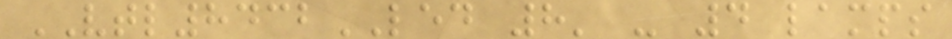VTL8432LED 8' - 4 lamps
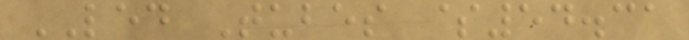LED Tubes $54.31
